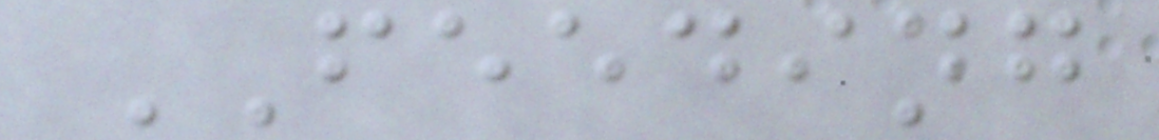FEEDING
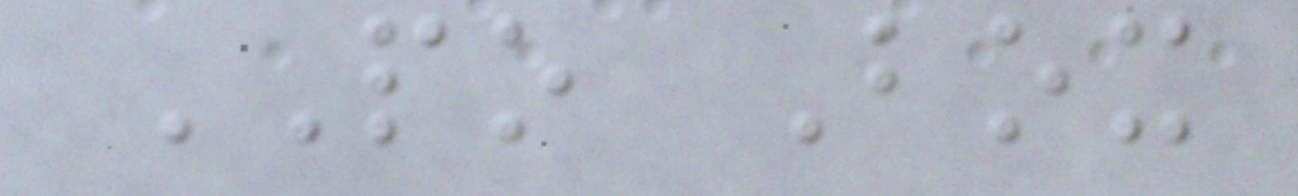PO Box
